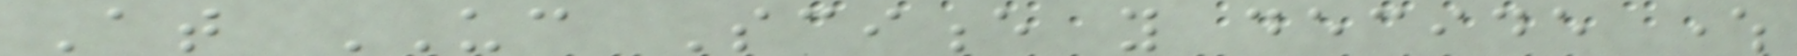At UC Science you decide where
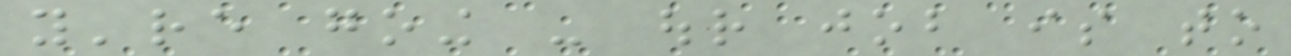you're going - our job is to
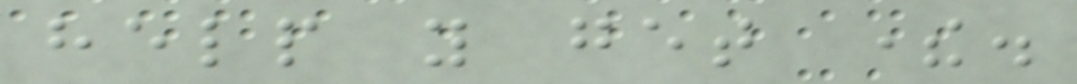help you get there.
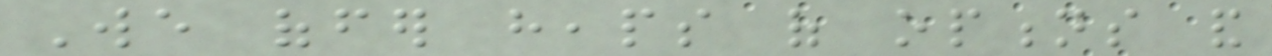We offer heaps of options and
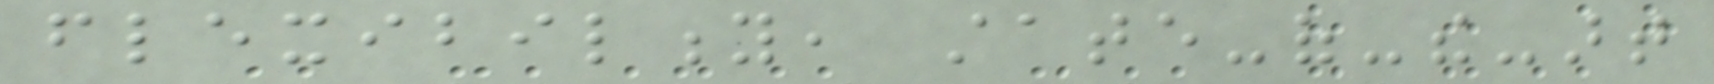flexibility, state-of-the-art
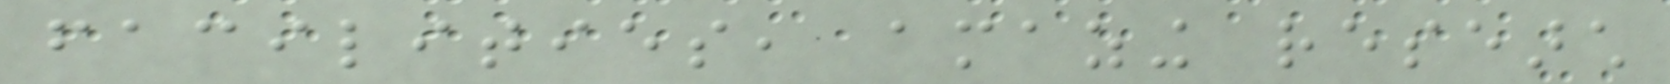facilities, amazing research
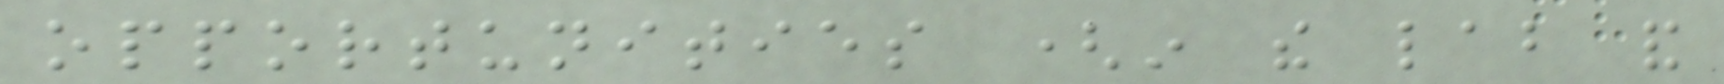opportunities (in the lab and
